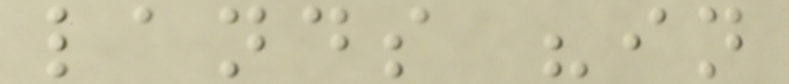lands "in
